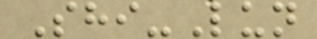Shi-Lun
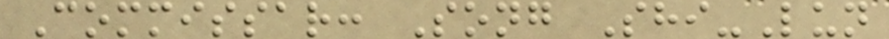Commissar: Song Shi-Lun
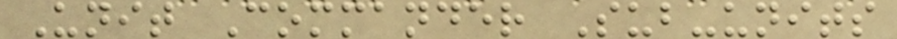Unit Commander Sub-units
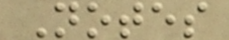Notes
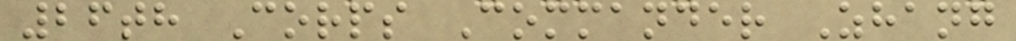26th Corps Commander Zhang
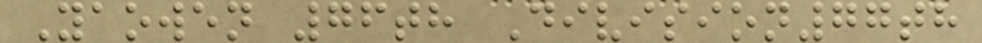Yaowen 76th Division77th
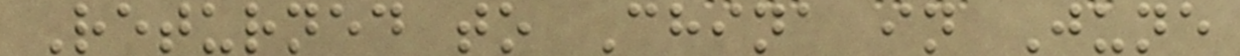Returned to China in June
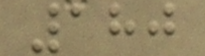180
